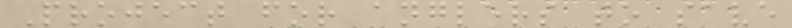Project for anglers to save
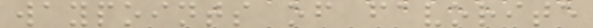waypoints of favorite
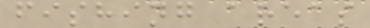fishing areas
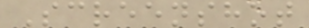Screenshot
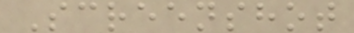Screenshot
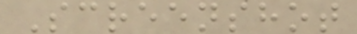Screenshot
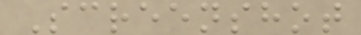Screenshot
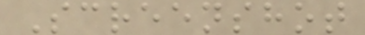Screenshot
